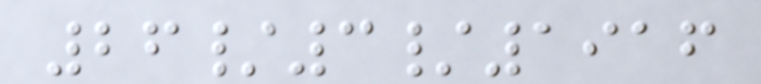26/3/1916
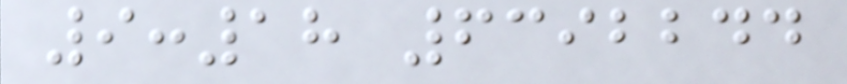9:18 6392244
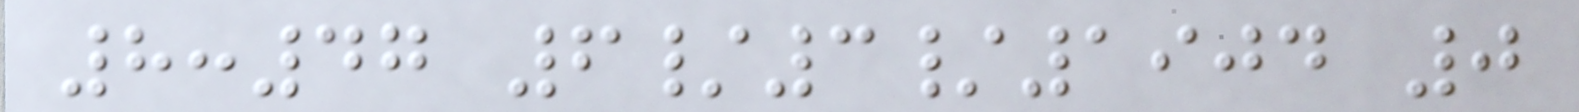8:47 6/3/1904 0
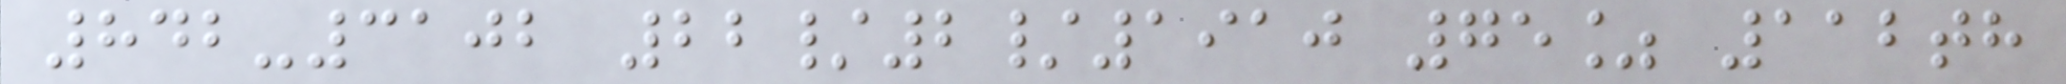842-3102 22/2/1910 75% 112th
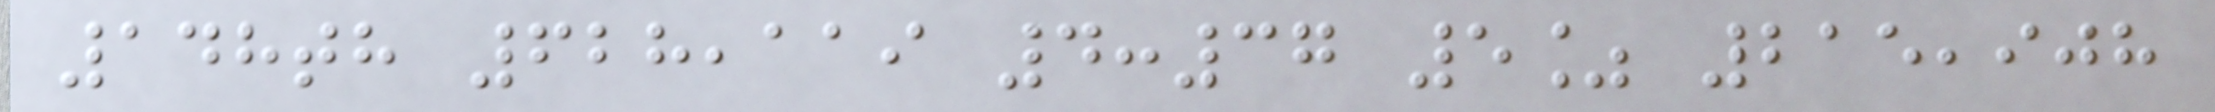148th 628,119 4:37 5% 215,908
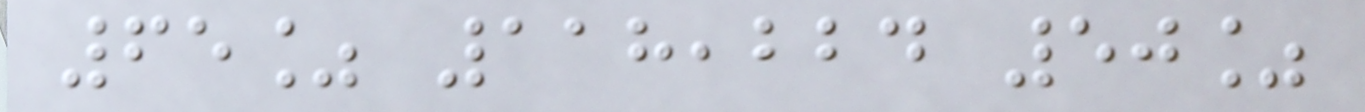65% 118,224 50%
